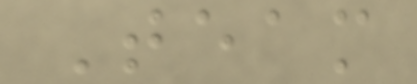Team
